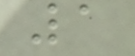1
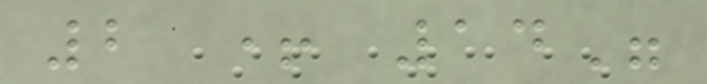2 + 14"
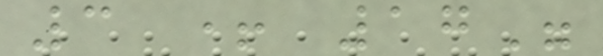3 + 17"
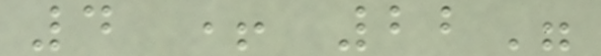4 + 22"
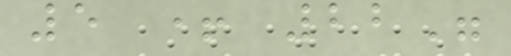5 + 22"
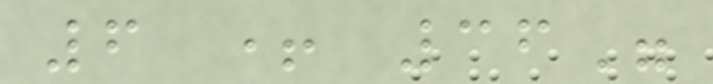6 + 36"
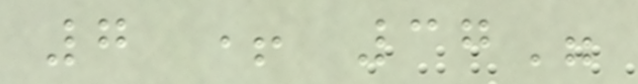7 + 37"
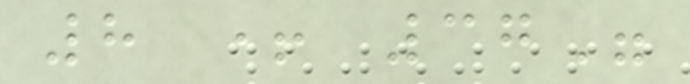8 + 37"
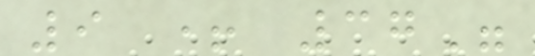9 + 37"
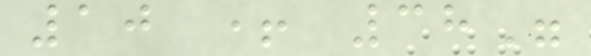10 + 38"
